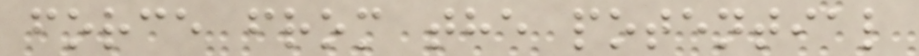force from the potential
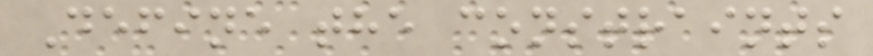Define the constraints
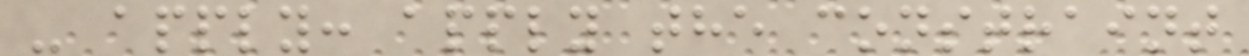- apply: apply the constraint
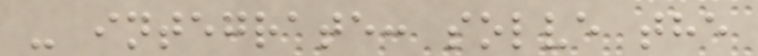- integrate: solve the
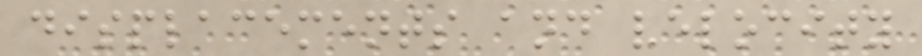displacements and velocity
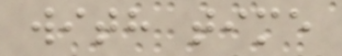with time
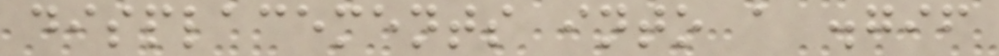displacements into a .gif
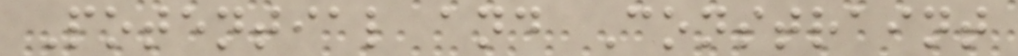Potential and Constraint
